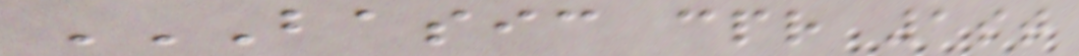BASIC CPR 1ST
